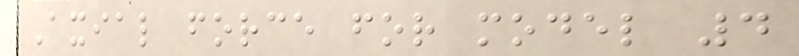Axial force for model 4
